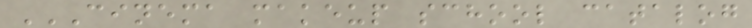CINEMA MAKEUP SCHOOL CATALOG
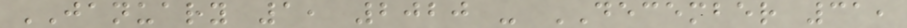JANUARY 1, 2020 - DECEMBER 31,
